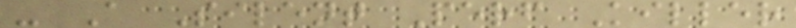- A Silent Perf Killer
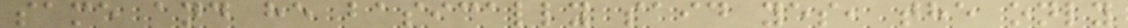same and he basically said yes, the only
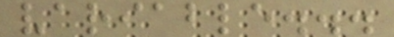variable...
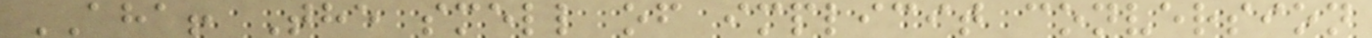AHA! The smell of implicit conversion
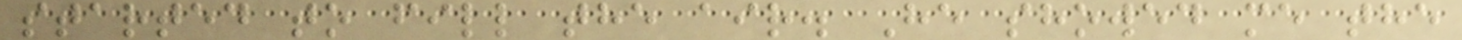started to fill the air. He showed me the
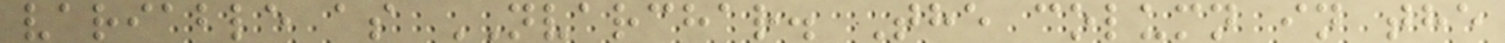variable as NVARCHAR. The column in the
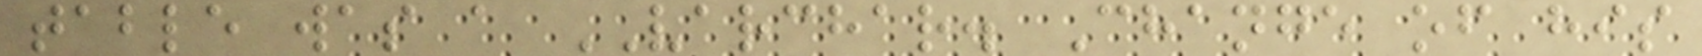table was a VARCHAR. Change of his
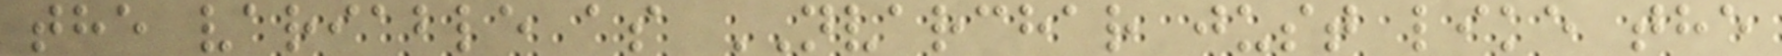the variable as NVARCHAR just like the
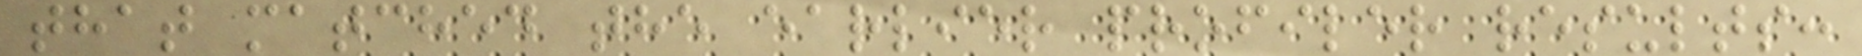that matched the earlier profiler results:
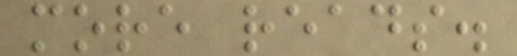more reads.
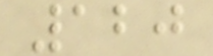120
